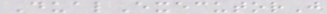DualExecutorJ
